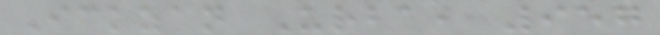Ickzan Urba, 957
